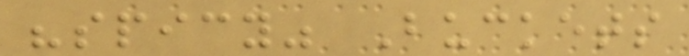"spicy" Buckets
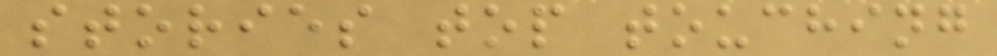stories top touching
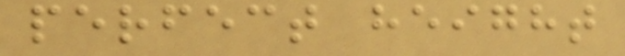perfect height
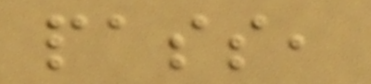pass,
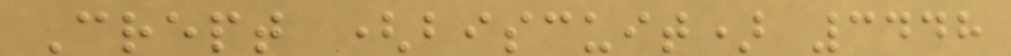Crept (biscuit) 3448
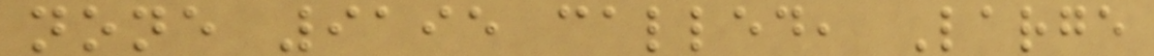none 9195 called, Large
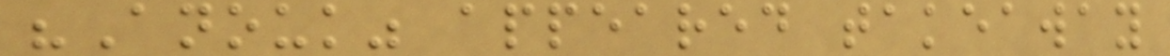"Anouk" appeared takeaway
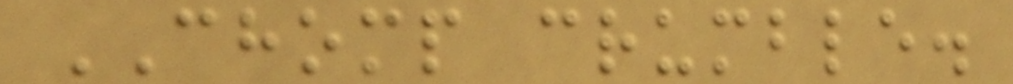CHOMP crumble.
